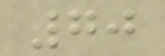70
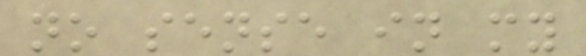no sense in my
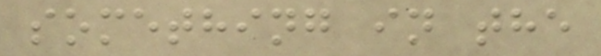something in the
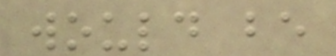would be
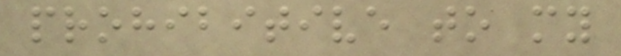prohibitive to my
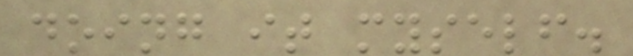doing it myself.
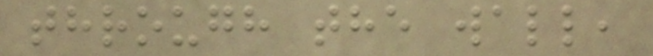through the wall,
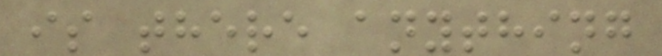is there anything
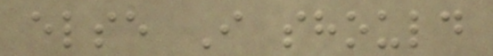else I should
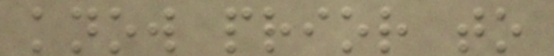know prior to
